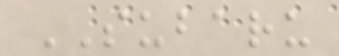SUBARU
